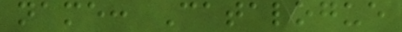name: Catalogue
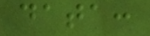data:
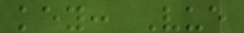key: Vue
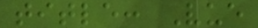title: Vue
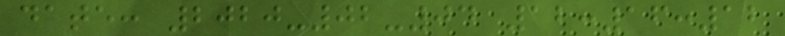date: 2020-02-04 12:16:12
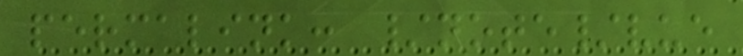permalink: /note/vue
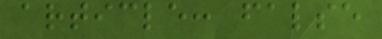article: false
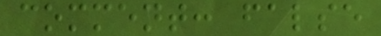comment: false
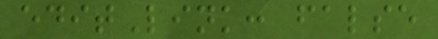editLink: false
